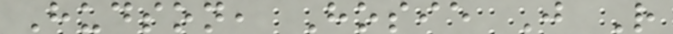Hudson, Hosie J R
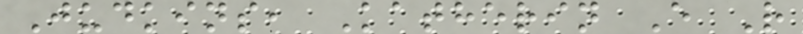Judkins, Katherin E R
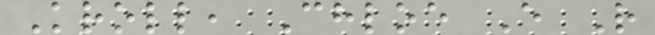Kroll, Chloe E R
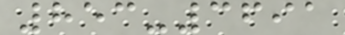853-3691
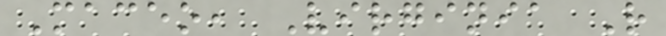Maceo, Virginia R
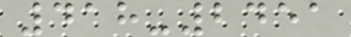418-2451
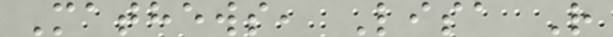Mathews, Lisa R
